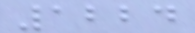1224
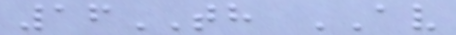16TH AV
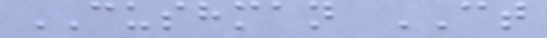CUSHMAN CT
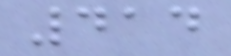414
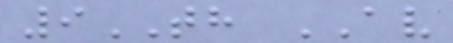9TH AV
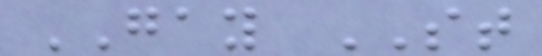GAY ST
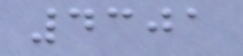4301
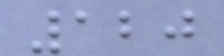120
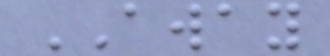AWAY
